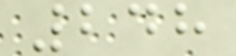248
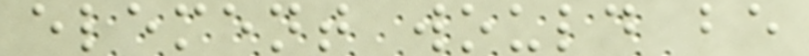element would be
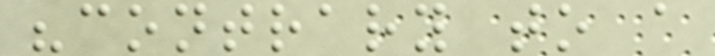"contrary to a
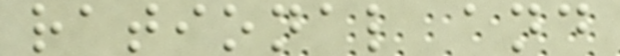rational and
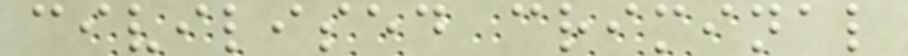civilised criminal
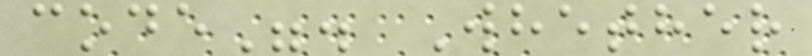code". Whether
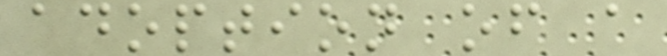adoption of a
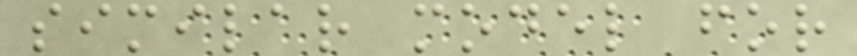similar model for
